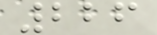226
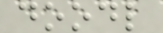doodl
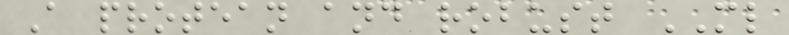A protean and robust ML
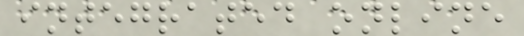integrated online
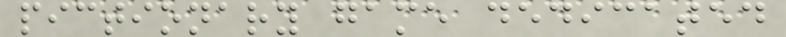pictionary game dedicated
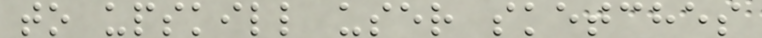to upskill user sketches
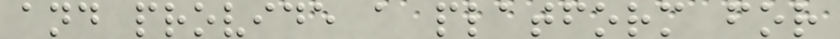and provide a platform for
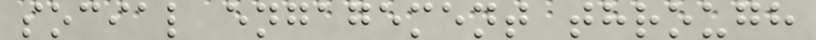social engagement through
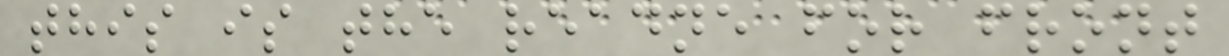this is the readne for front
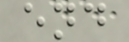end
